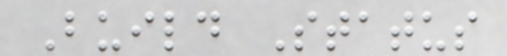Build Status
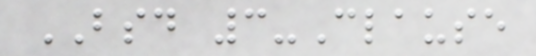BSD 3-Clause
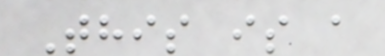This is a
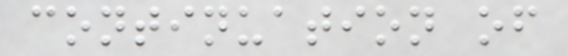continuation of
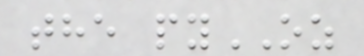the pyOZ
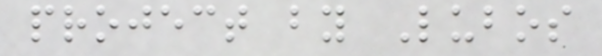project by Lubos
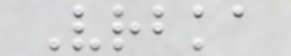Vrbka
